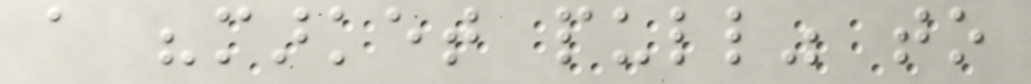a "market pull" to
